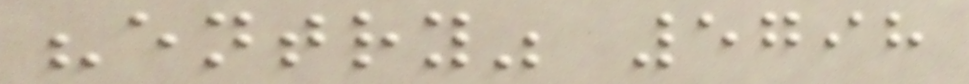"entry" 5798
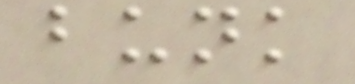bunk
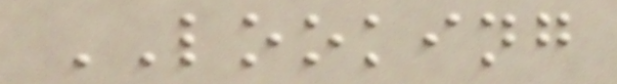LOOKING
